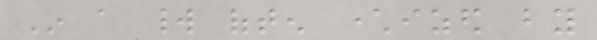In a world often characterized by
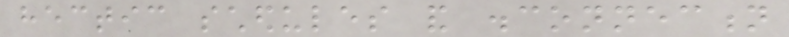hectic schedules and disconnection
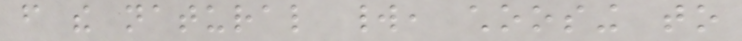from the natural world, choosing to
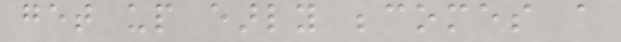get up early becomes a
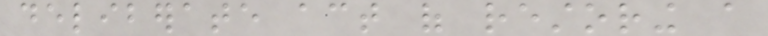deliberate act of restoring a
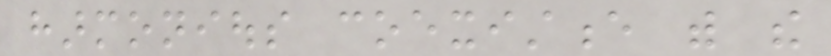harmonious coexistence with the
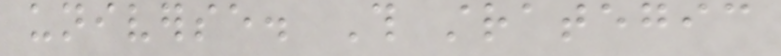universe. This strategic
